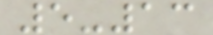5-13
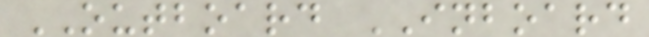OUTBOARD INBOARD
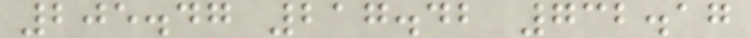205.47 217.42 732.17
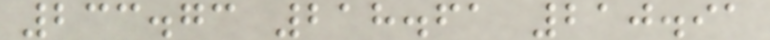233.73 218.61 210.91
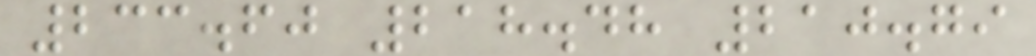233.60 218.48 210.79
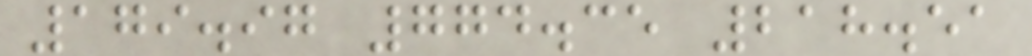179.97 774.35 218.51
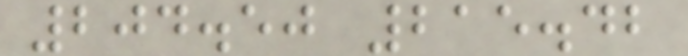204.50 215.42
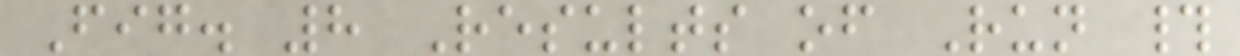Fig. 8 Results of Run #
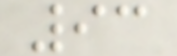93
